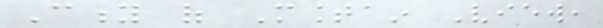City of Mountain View,
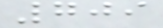709
